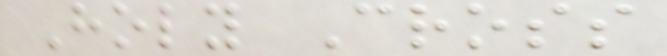Holy Cross
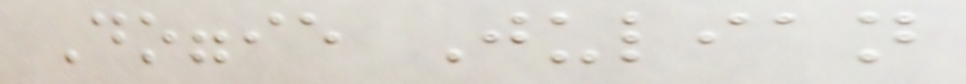Doggie Julian
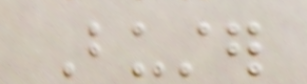Buster
